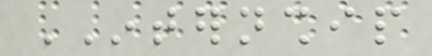INTERNSHIP
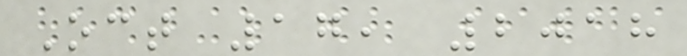Oct 17, 2018
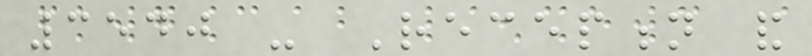3540 - Reception and
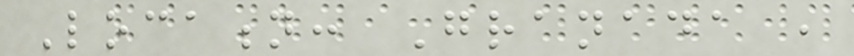Location: Granada ,
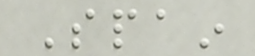Spain
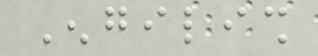Engilish
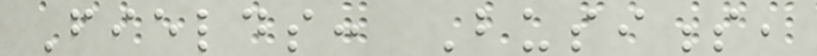Fields: Business,
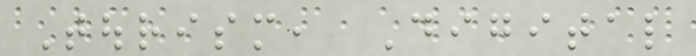Tourism, Digital
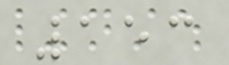153
